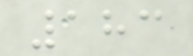183
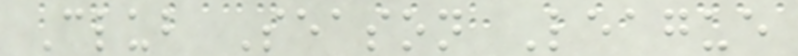Club Season League
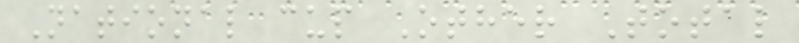National cup Other Total
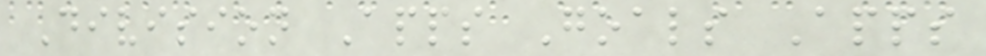Division Apps Goals Apps
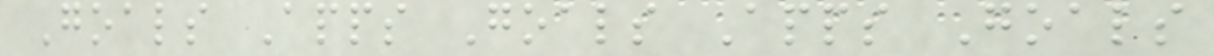Goals Apps Goals Apps Goals
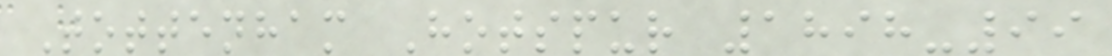Tottenham Hotspur 1898-99
